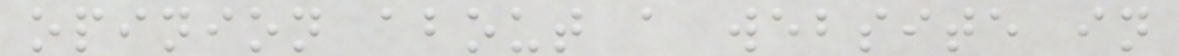opinion about a website in
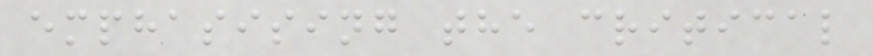emphasising the critical
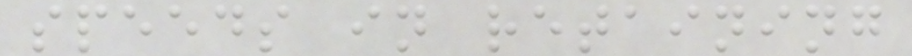speeds in retaining
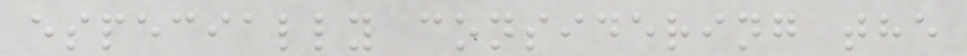especially considering the
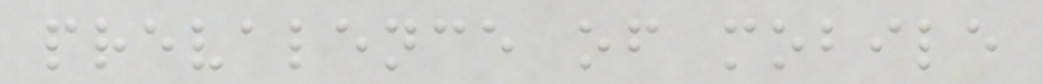prevalence of mobile
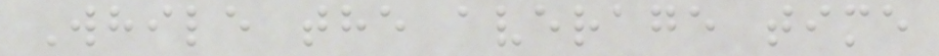While the average time
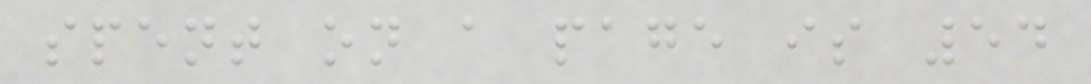spent on a page is 54
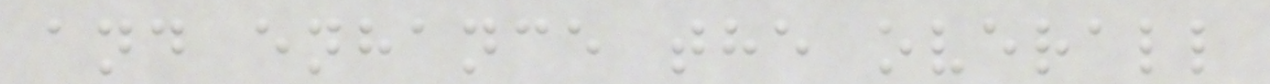and enhance the overall
